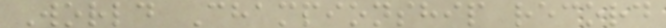World Championship record
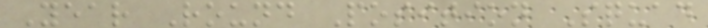Year Round Position Squad
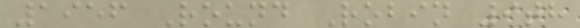1956 Round Robin 9th
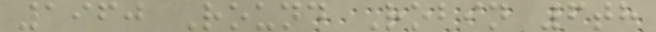1960 Round Robin 6th
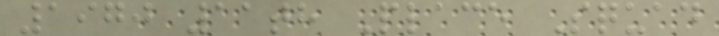1970 11th Place Squad
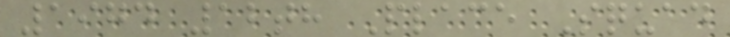1974 12th Place Squad
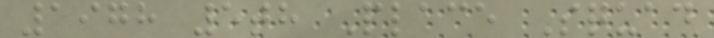1978 5th Place Squad
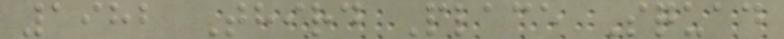1982 Third Place Squad
